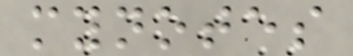mynotes
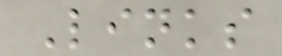Links
